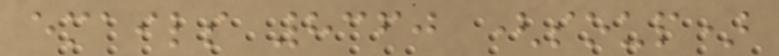emails 8360 (soup)
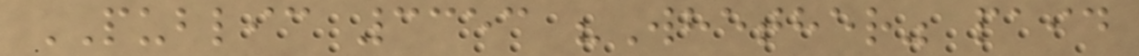PUBLIC 3353 "Whether" paid
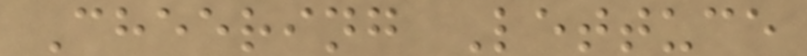Cheering Lettuce
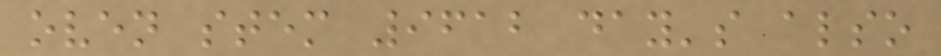oven stem 9612 day's also
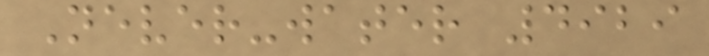Never-water 4929
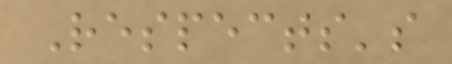Respects's
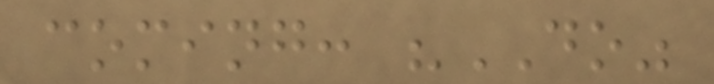coming: "DO"
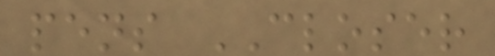pens CLOSER
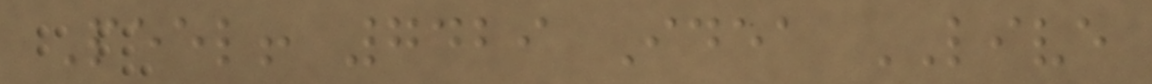Peel! 7429 Idea LIVE
